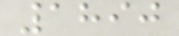1890
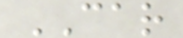CAR
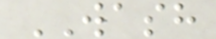WASH
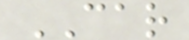CAR
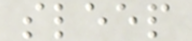sleep
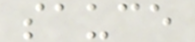sauce
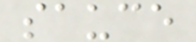sauce
